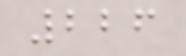226
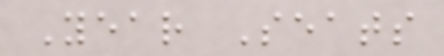Year Seats
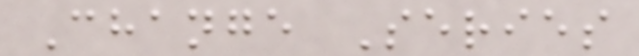Change Series
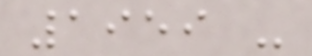1959 -
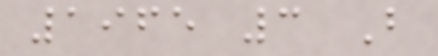1965 3 B
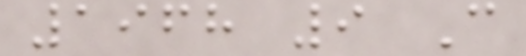1968 9 C
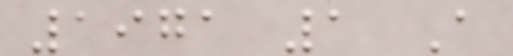1971 1 A
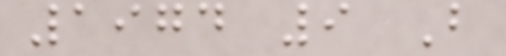1974 9 B
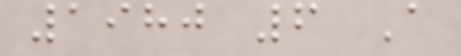1980 6 A
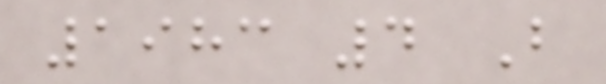1983 4 B
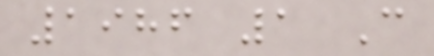1986 1 C
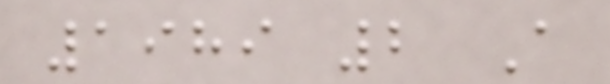1989 2 A
